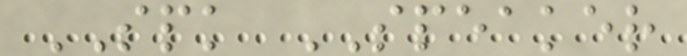SPK SPEAKER
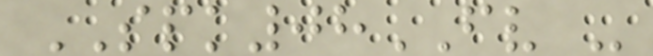SPK08FV -
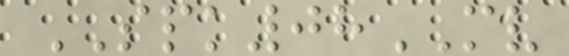SPK08MV
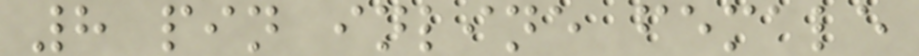8 pin inline female
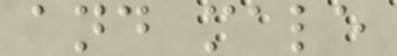and male
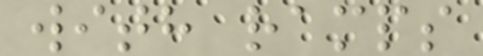with ramps
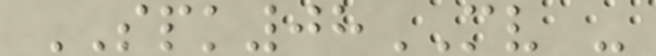SPK08MV -
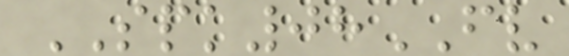SPK08FV
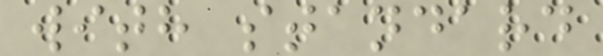with standard
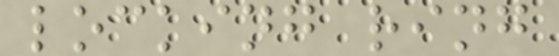locking ring
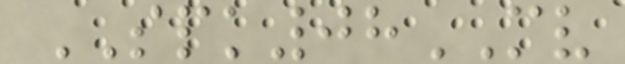SPK08MV
